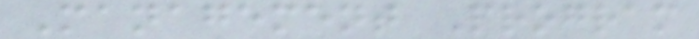Management Program
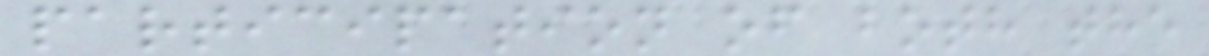participation of both the
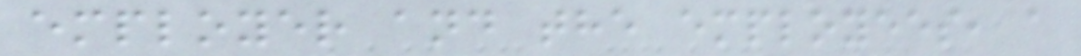employer and the employees, a
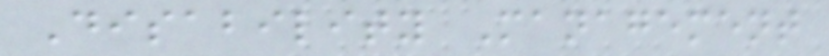Disability Management
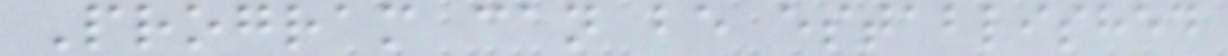Program can be established
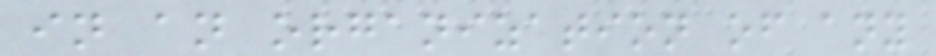in an organization of any
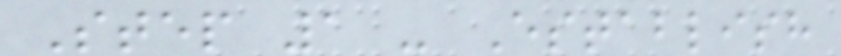Step 1 - Establish
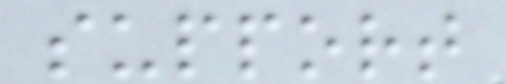support
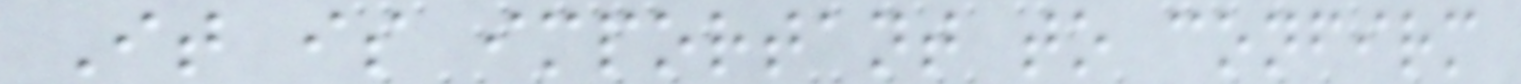It is important to confirm
